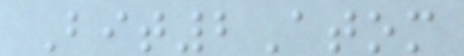Bit2Atom
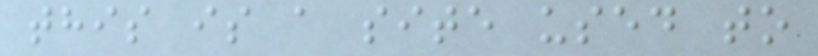this is a site used to
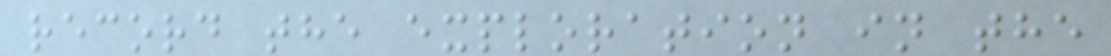record the exploration in the
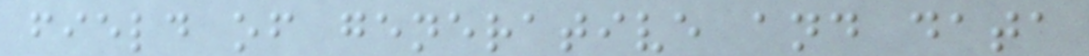field of generative and data
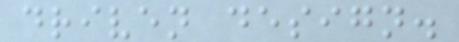driven design.
